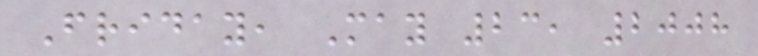Friday, May 23, 2008
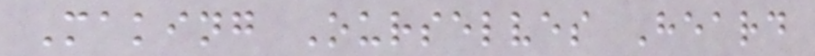Making Ourselves Heard
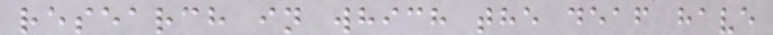research in which the deaf have
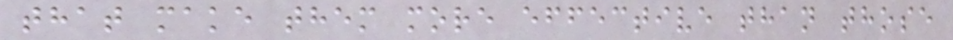that make them more effective than those
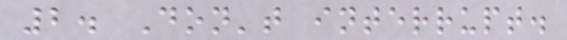2. Don't interrupt.
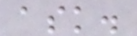ask.
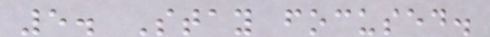5. Stay focused.
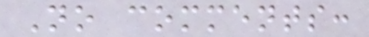No comments:
